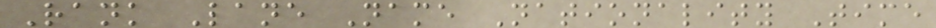Rank Lane Name Nationality Time
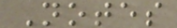Notes
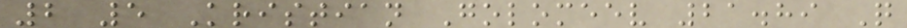2 5 Kristian Golomeev 21.89 Q
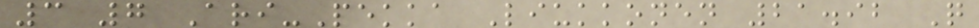3 7 Ari-Pekka Liukkonen 21.92 Q
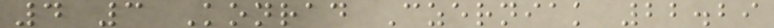4 3 Konrad Czerniak 22.29
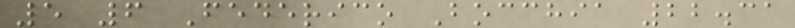5 6 Federico Bocchia 22.31
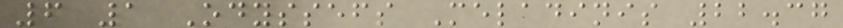6 1 Odyssefs Meladinis 22.37
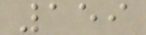159
